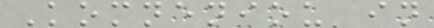Komneniou in
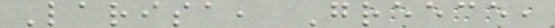Larisa, Greece,
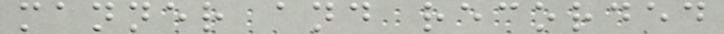manner and recorded
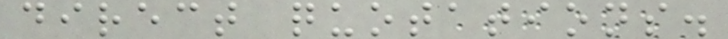direct quotations.
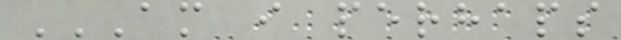AM I PERHAPS
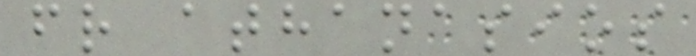fr athanasios
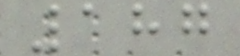187
